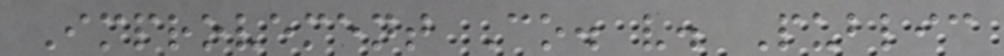Improvement Co. v. Public
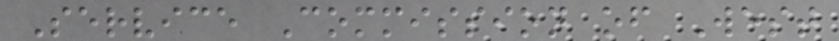Service Commission of West
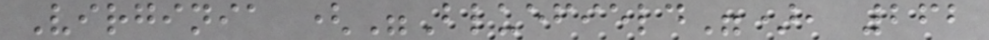Virginia ("Bluefield"), 262
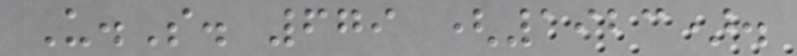U.S. 679 (1923).
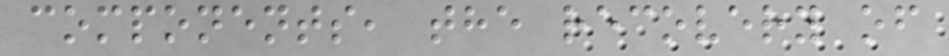components, the recovery of
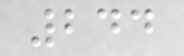244
